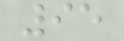95
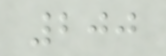200
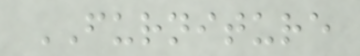FURNITURE
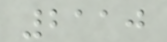2110
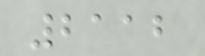2112
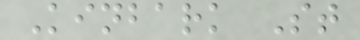Kinbark St
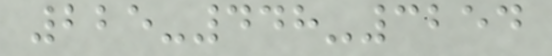225-448-3254
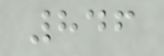846
